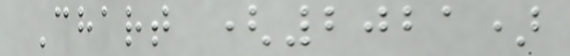Chart (2021)
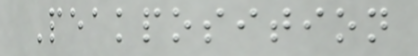Peakposition
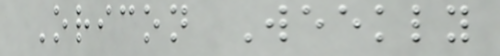Oricon Weekly
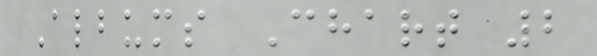Albums Chart 2
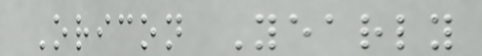Oricon Yearly
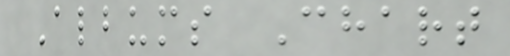Albums Chart
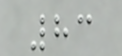83
